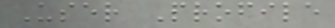User Profile
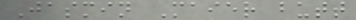Jasmin Maier butt
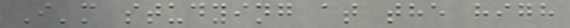I'm studying at the high
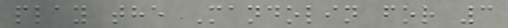play the Mandolin for 3
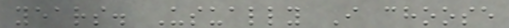years. Usually I choose
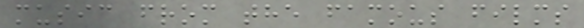music from the famous films
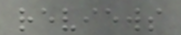reviews
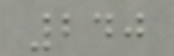240
